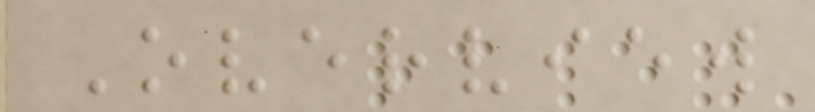Overview
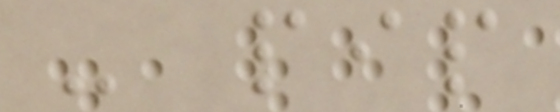- pip
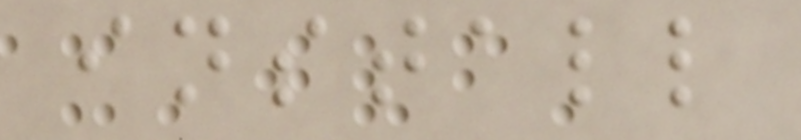install
